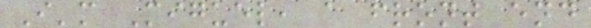I'm Miguel, a front end
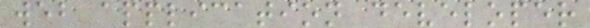web application developer
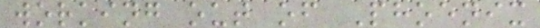working out of Phoenix
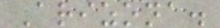Arizona.
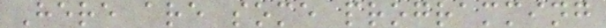Here are some programming
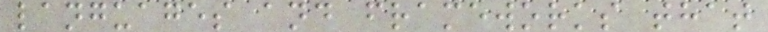languages and frameworks that
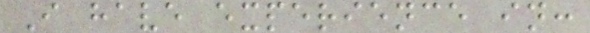I have experience in:
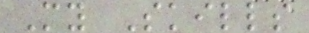My Skills
